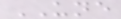UNE
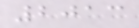2013
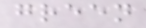green
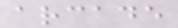arcade
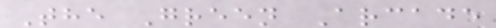The Green Arcade
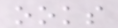ooks
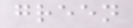green
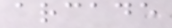arcade
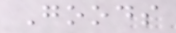Goods
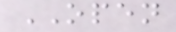OPEN
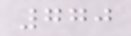770
